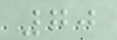70
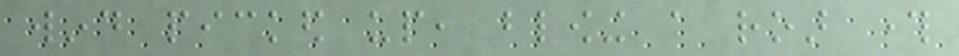wind picked up, blowing a roar through
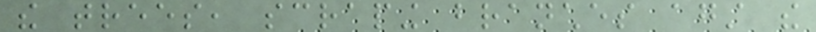the trees, scraping branches against the
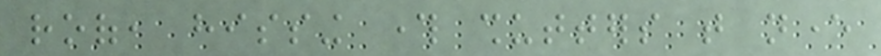roof, hissing through shutters that never
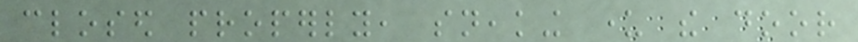closed properly, sneaking under the door
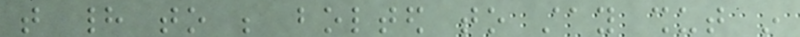that had to be bolted to stay shut in
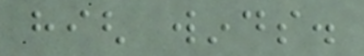high winds.
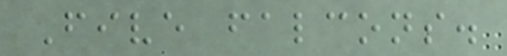Five falcons.
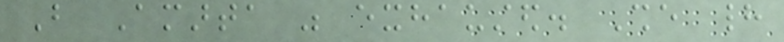But Amarta was exhausted. She had
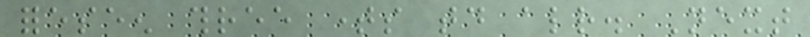foreseen three times today already. Next
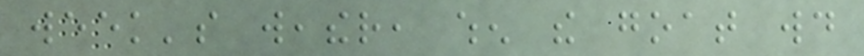week's weather, when the goat would
